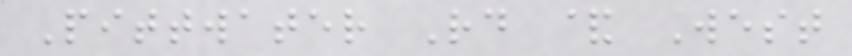Pittwater Rd & West
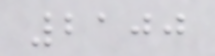2100
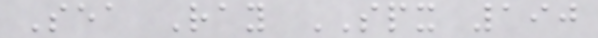Sea Ray SPX 190
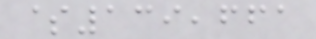$139,661
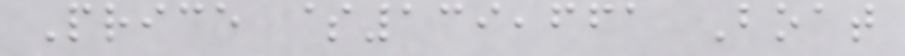Price $139,661 Boat
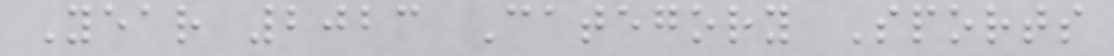Year 2023 Category Sports
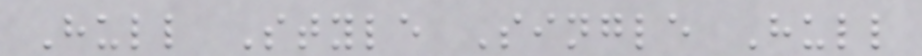Hull Style Single Hull
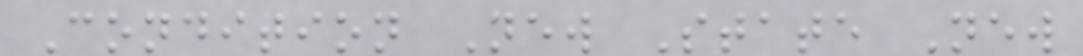Condition New State New
